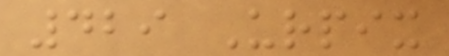429 Urpix
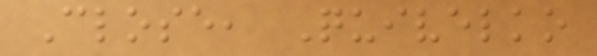Close, Quivelko
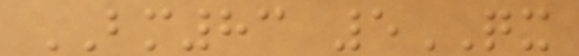BM83 5QX
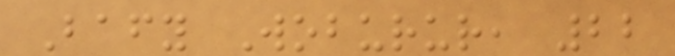Bafy Woburur, 22
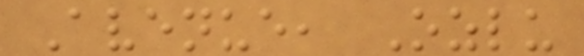Avenue, Ozlu
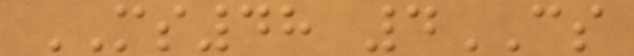MS48 4CS
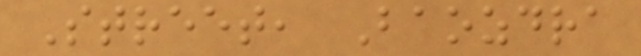Street, Baozdra
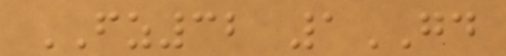FZ32 1GD
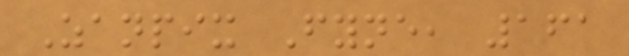Zanpix Fyne, 161
